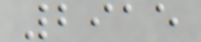2915
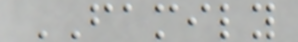FAMILY
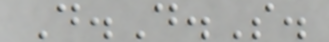D.D.S.
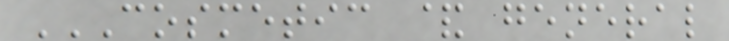COSMETIC & GENERAL
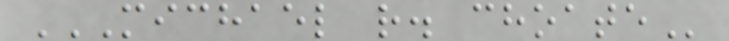MICHAEL R. CHOATE
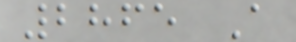2865 A
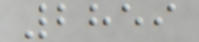2859
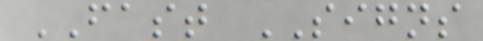FAST SIGNS
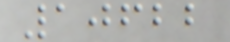10622
